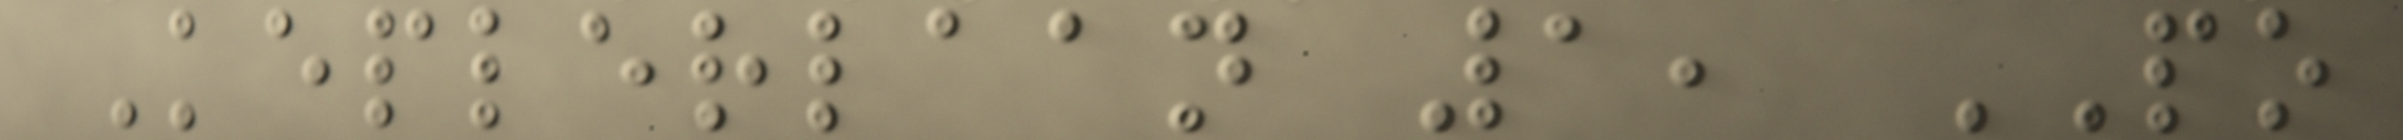Keplerlaan 1, PO
